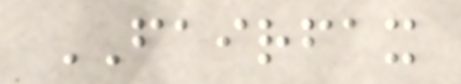FAIRFAX
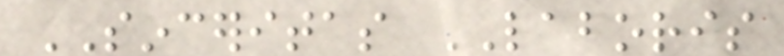SINCERITAS LABORIS
